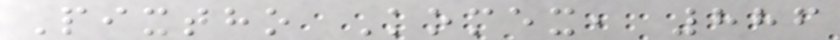Pixtho Komex, 886
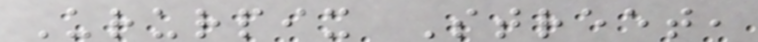Ururpix Street,
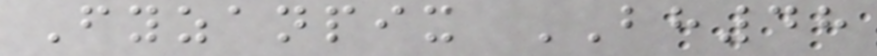Fyzanpix BH48
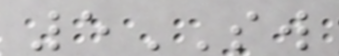5SW
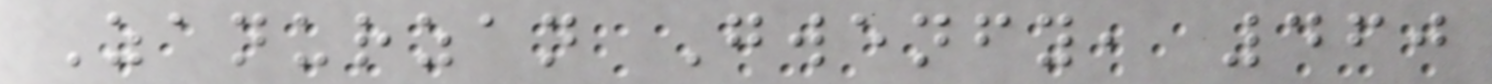Zanurzan Gwenfy, 460
